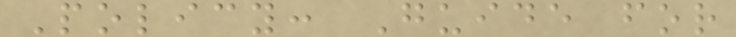Policy: Guide for
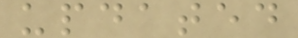updated
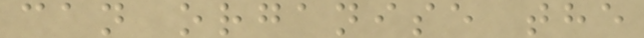can organise the
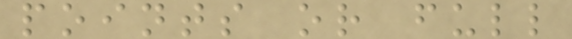points or full
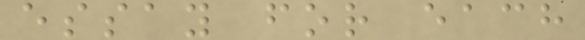essay for each
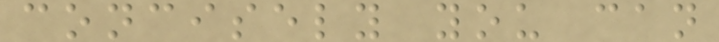concisely you can
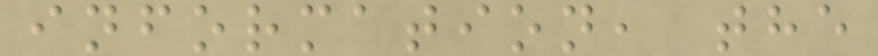information, the
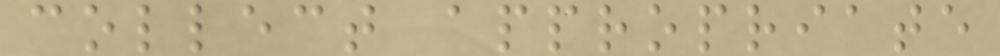collect appropriate
